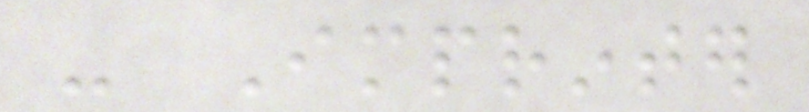- Imprinter
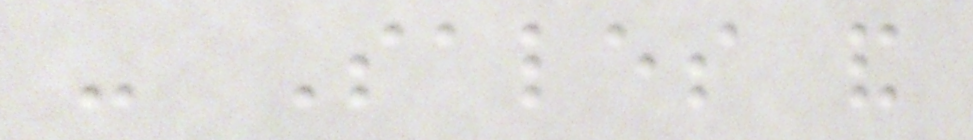- Sales and
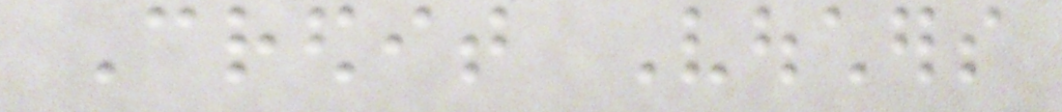Credit Vouchers
